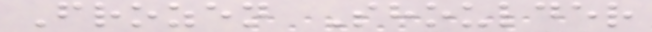Frozen Shoulder
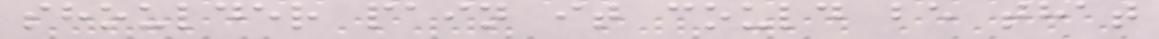shoulder pain it could be that
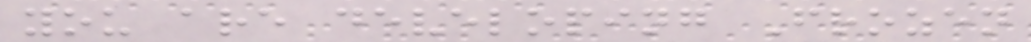you are developing Frozen
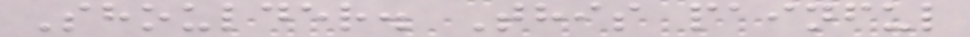Shoulder. This painful
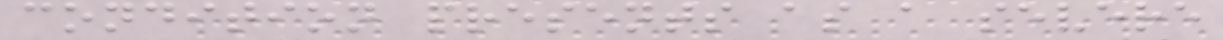condition presents as a severe
